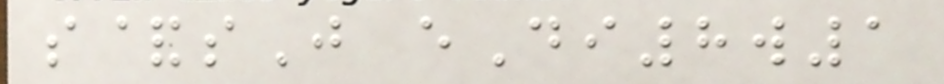s&sJ eDi8w1
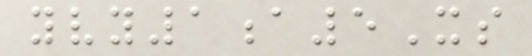yvy1a5Xs
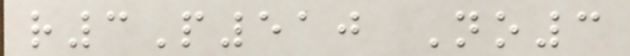r3P510 No3
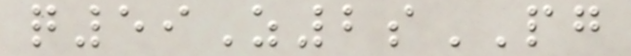q59Z2sPG
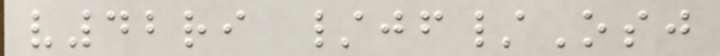v42ri /jf/Osj
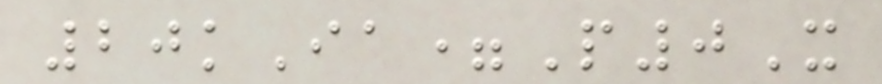20kIa=P0X
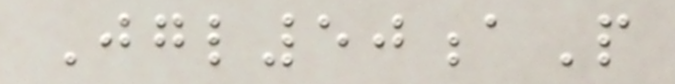Jgl50aP
